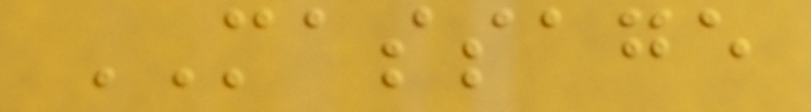MASSAGE
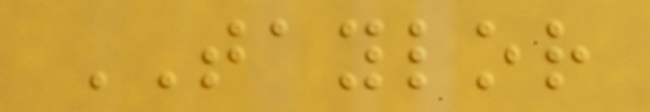TAYLOR
